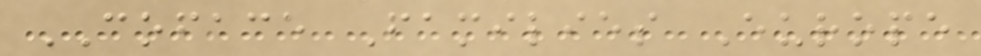COFACE Families Europe
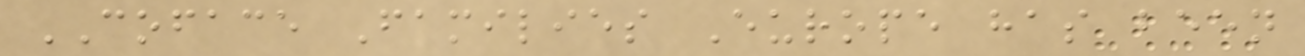COFACE Families Europe has been
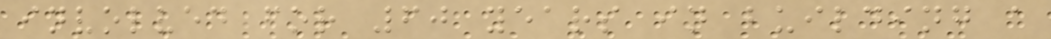involved for 60 years in building a
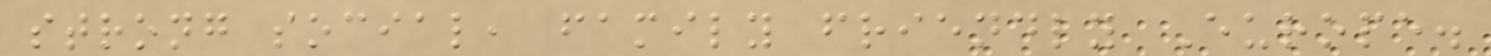strong social, family friendly Europe.
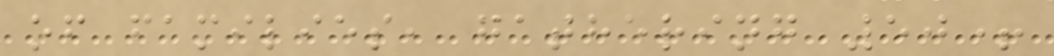of families, gathering 50+
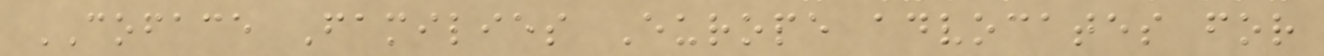COFACE Families Europe advocates for
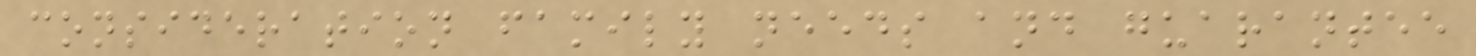consideration family needs and guarantee
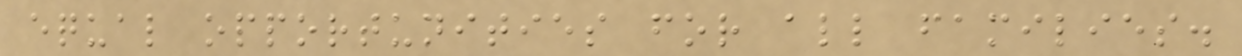equal opportunities for all families.
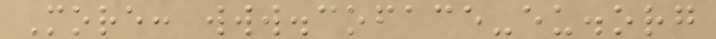More: www.coface-eu.org
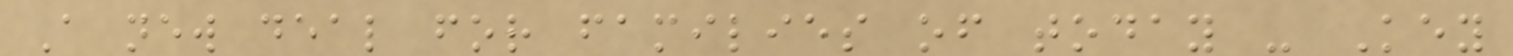A new deal for families of today - Key
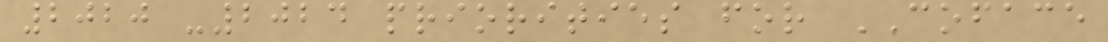2020 -2024 priorities for COFACE
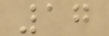17
